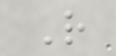R
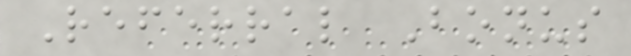Referral Bonus
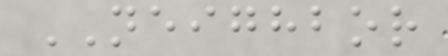NEIGHBOR
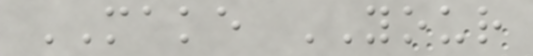MAKE YOUR
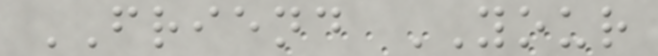FRIEND YOUR
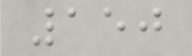150
